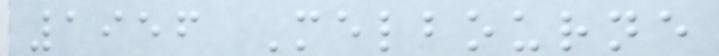1956 Melbourne
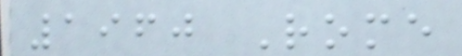1960 Rome
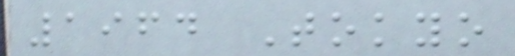1964 Tokyo
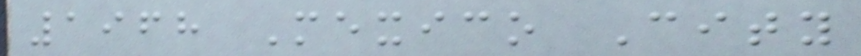1968 Mexico City
